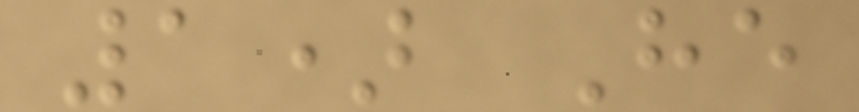1) He
